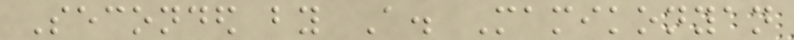Seconded by A. Mamikonyan
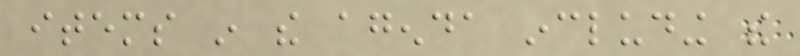items in the agenda including the
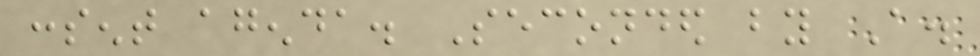consent agenda. Seconded by A.
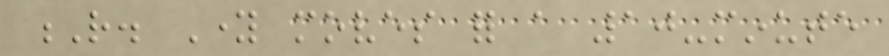R. Young moves for a 10-minute
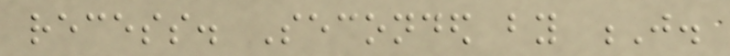recess. Seconded by J.
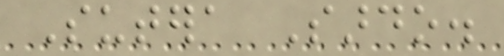Sutera Sardo.
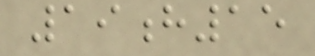19h15
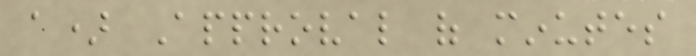a) Approval of minutes
